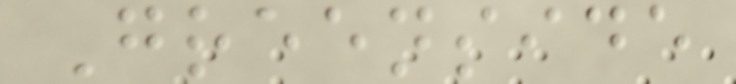Greenside
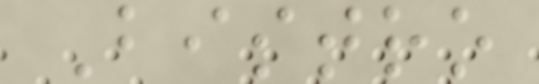Bistro
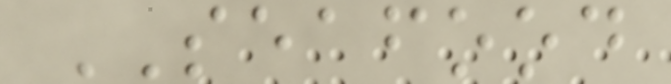SEAFOOD
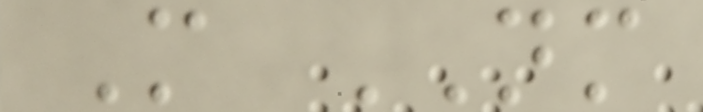M NM
